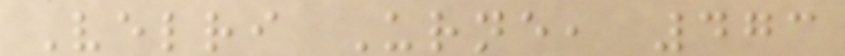Velri Urne, 473
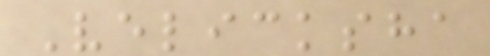Velicksha
